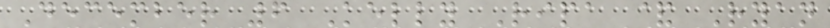December 6 Kelly Ripa & Ryan
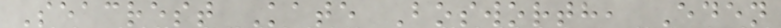Seacrest Kate Bosworth, Eden
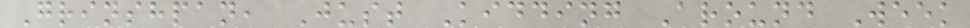Grinshpan, Just Kidding Around Week
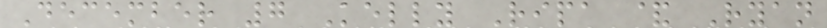December 7 Kelly Ripa & Ryan
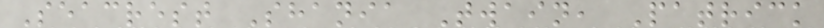Seacrest Shania Twain, Patrick
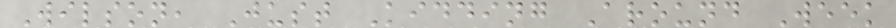Wilson, Just Kidding Around Week
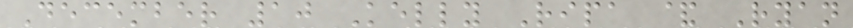December 10 Kelly Ripa & Ryan
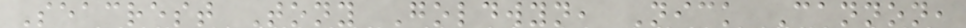Seacrest Tony Goldwyn, Nick Cannon,
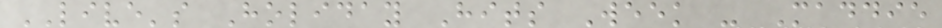LIVE's Holiday Hits Week - Maddie
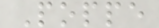Poppe
